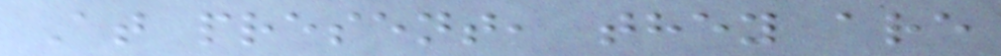At present, they are
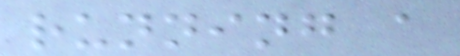running a
